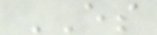ES
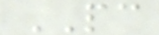PC
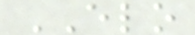ELO
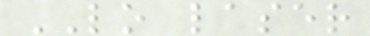LO laser
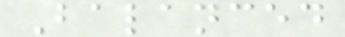Balanced
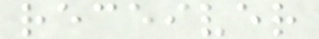receiver
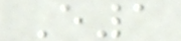E1
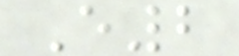E2
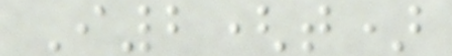I2(t)
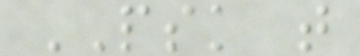PSK t
